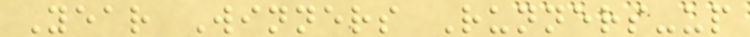Year Winners Runners-up
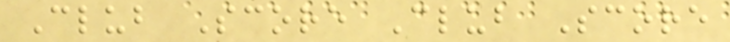Club Score Club Score
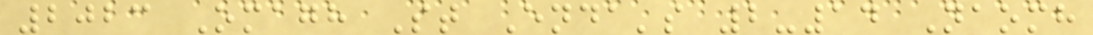2023 Omagh St Enda's 2-14 Naomh
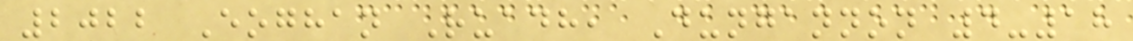2022 Eoghan Ruadh, Dungannon 4-18
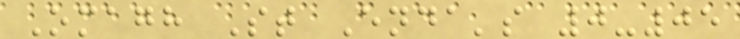Omagh St Enda's 0-05
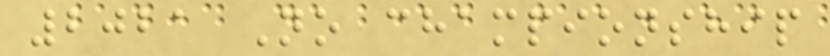2021 No championship
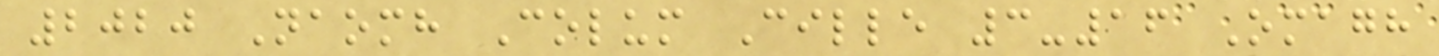2020 Naomh Colum Cille 3-16 Omagh
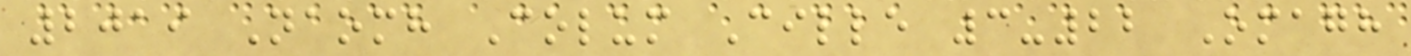2019 Naomh Colum Cille 3-22 Omagh
